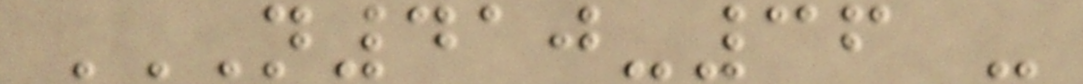N410-36 -
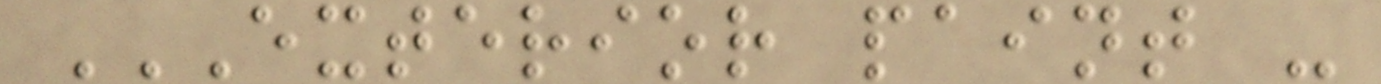EXTERIOR PAINT -
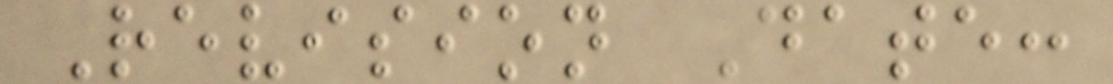Revision Date:
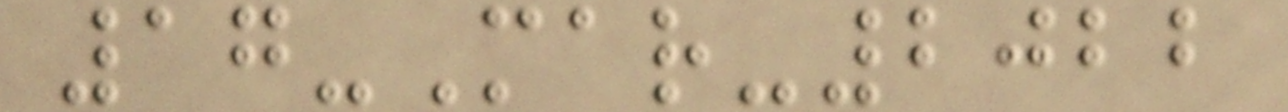17-Mar-2022
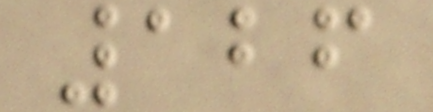126
